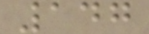147
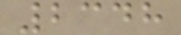2348
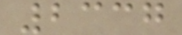2337
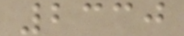2330
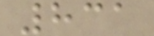831
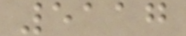5117
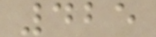425
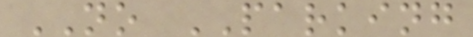NO PARKING
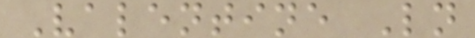Valentine Ln
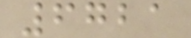6721
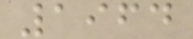1964
